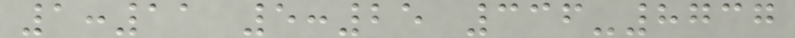1:11 5:25 336-8737
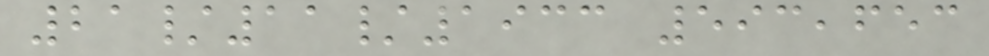21/11/1933 593,653
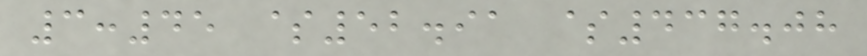3:45 $52.91 $437.08
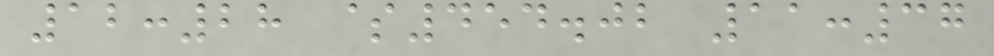12:28 $454.02 11:37
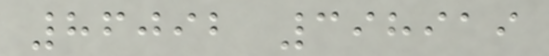86092 398919
